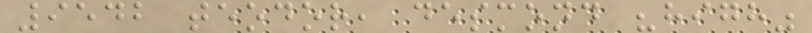9542 teodor, desmond "high"
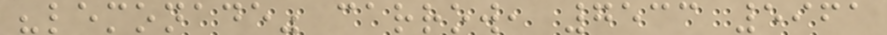"lemonade" carrow, 7533 5961
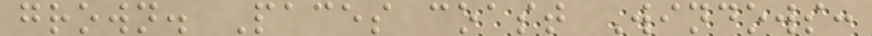grown. Paces coast Windows:
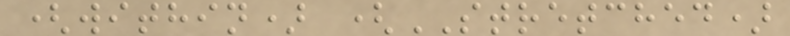(within) (STRETCHED)
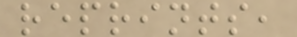reprints,
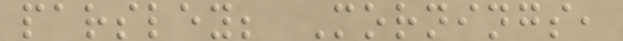parsley; Mornings,
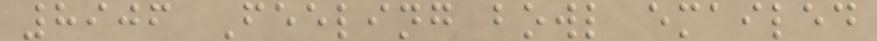8906 Feeling bowl emailed
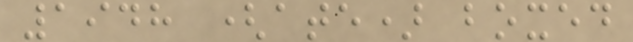1948 (ate) boxed
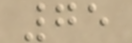75
